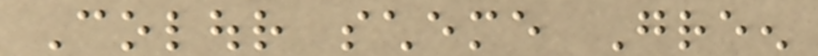Colour scheme Green
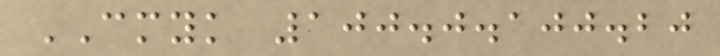CMYK 100.0.100.20
